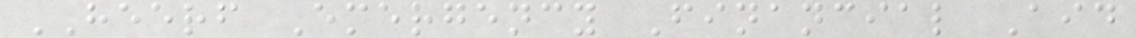HEERF Emergency Financial Aid
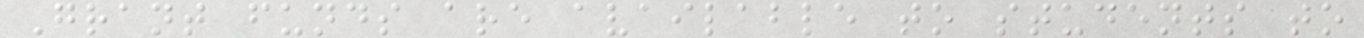Grant funds are available to students to
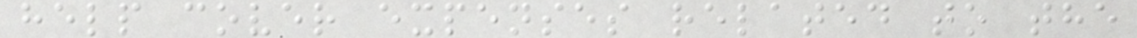help cover expenses related to the
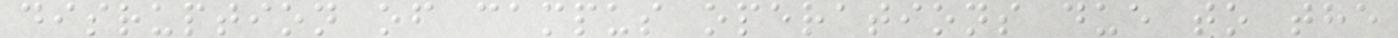disruption of campus operations due to the
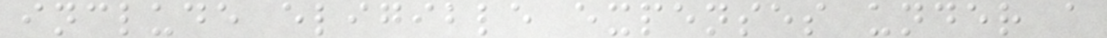include eligible expenses under a
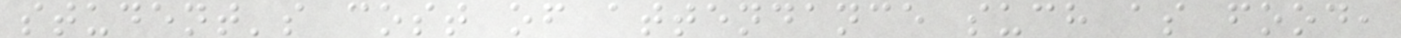student's cost of attendance such as food,
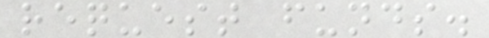request funds.
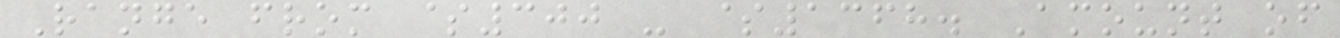Range from $300 - $1368. Amount of
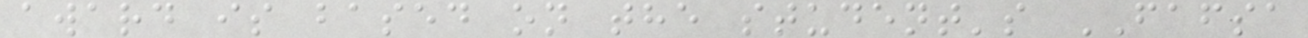award is based on the student's FAFSA
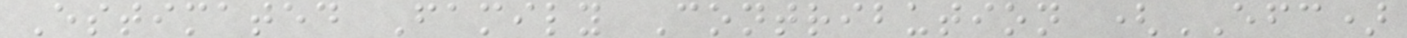Estimated Family Contribution (EFC)
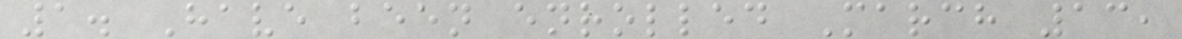1. Have been enrolled March 13,
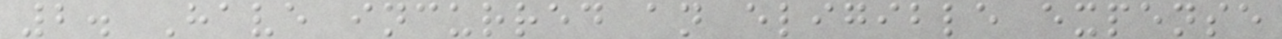2. Have incurred an eligible expense
